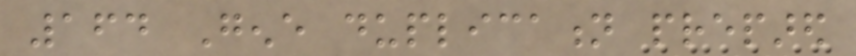164 Gene duplication prepared
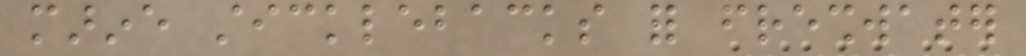marine sticklebacks for freshwater
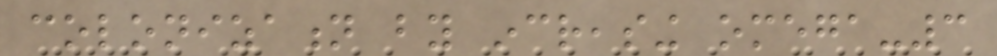colonization by increasing omega-3
